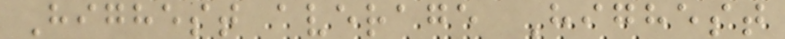Highest average Highest
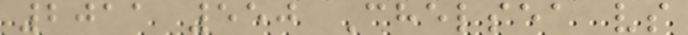2011 550 Chelsea vs
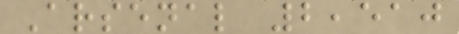Arsenal 2,510
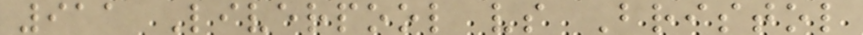911 Liverpool vs Bristol
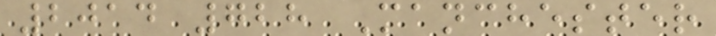2014 728 Manchester
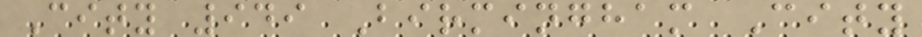City 949 Birmingham City
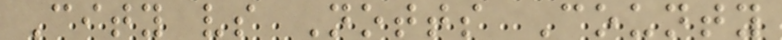City vs Notts County
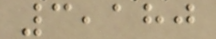3,180
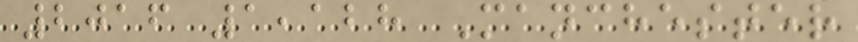2016 1,128 Manchester
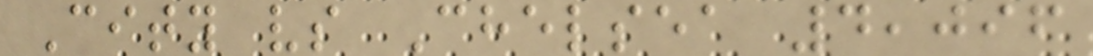City vs Chelsea 4,096
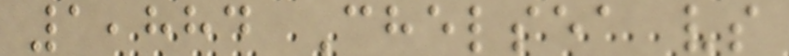1,884 Chelsea vs
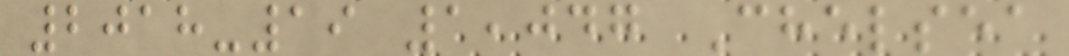2018-19 1,047 Chelsea
